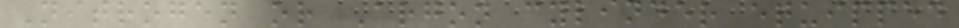Nitrogen or Argon cylinder equipped
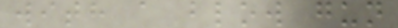with a blow gun
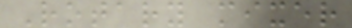Rotary mixer
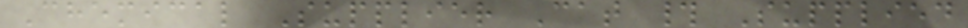Chemical Supplier Cat # Supplied
